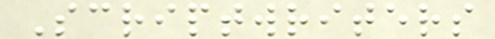Scriptwriters
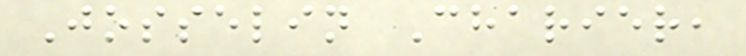Josselin Charier,
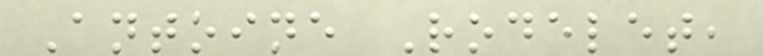Antoine Rodelet,
